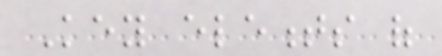Key elements of
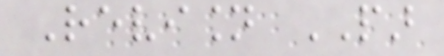Revision PAR
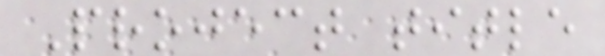Project title
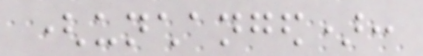(unchanged):
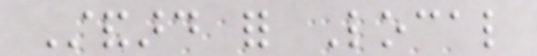Standard for Local
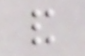and
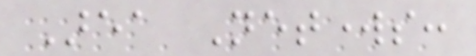Area Networks:
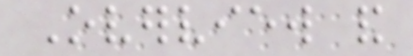Overview and
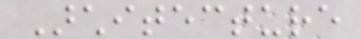Architecture
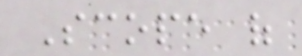Scope of
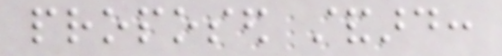proposed standard:
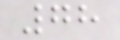78
